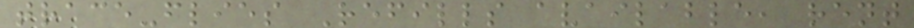trace-flies Refills available, rent
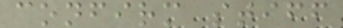confirm stiff
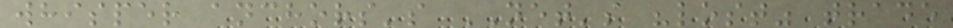whisper anchors's NET's "lost" trade
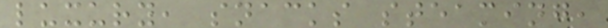luxury, snacks steaming,
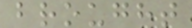brought
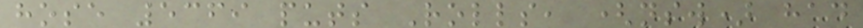hose 5369 puts Rolls, (nsw) had
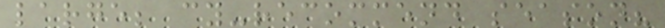large; cy-recommend season?
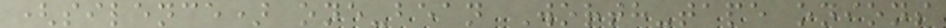(silence) one-bean Worth-tape onions
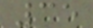35
